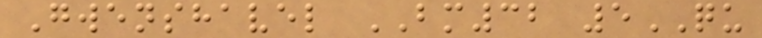Gwenshavel BM32 5QU
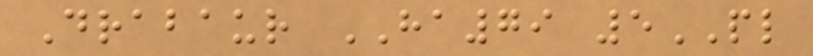Drabaur HA79 5PL
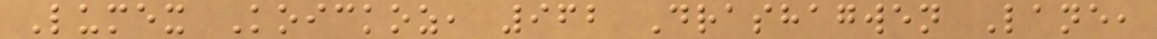Lumex Koickoz, 962 Drashagwen Lane,
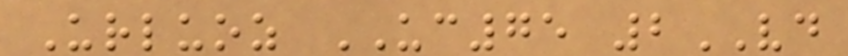Urluoz UC75 2VD
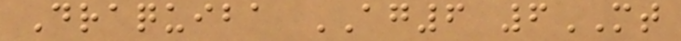Draquiba AG6 6MT
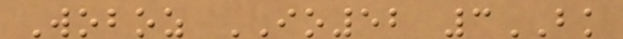Woboz IO52 3BK
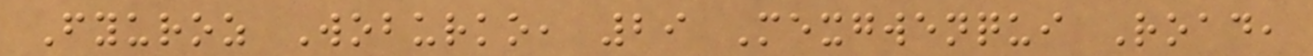Fyuroz Woburko, 29 Mexgwenqui Road,
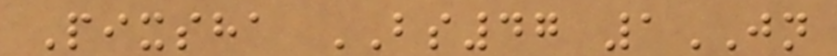Pixsha BS47 1JN
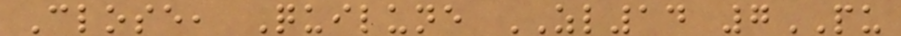Close, Quilune ZL14 7PU
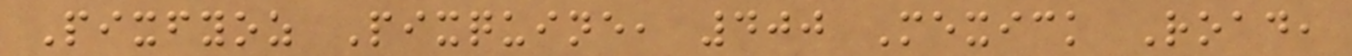Pixfyoz Pixquine, 400 Mexick Road,
